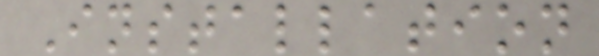Installation
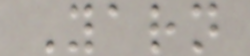Yarn
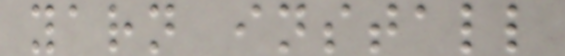yarn install
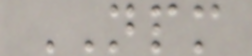NPM
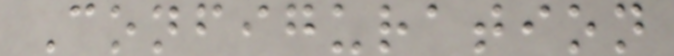Configuration
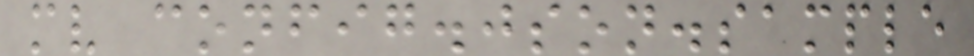mv config.json.sample
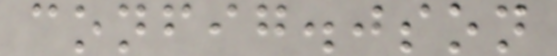config.json
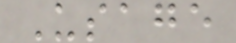Usage
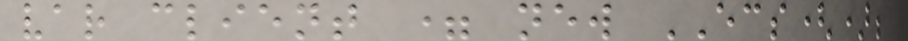var client = new ECS();
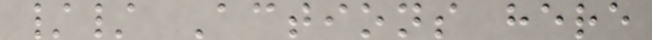// Actions here
